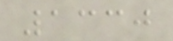1330
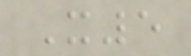X5
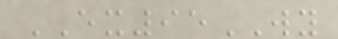EX95WY
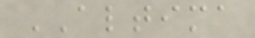ALTIMA
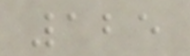125
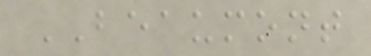BEAUMONT
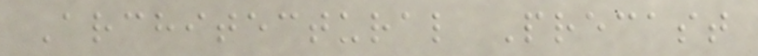Architectural Precast
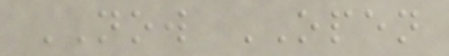NOW OPEN
